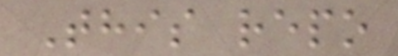This repo
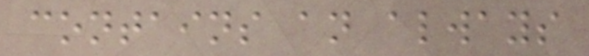contains an always
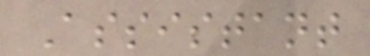Assistant
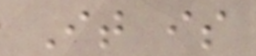It is
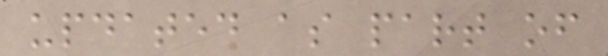updated as part of
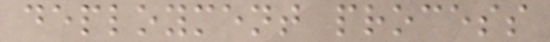deployment process
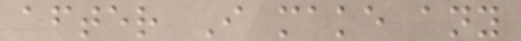after I make any
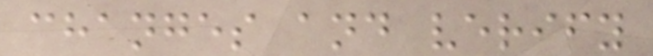changes and verify
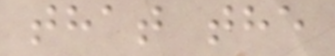that the
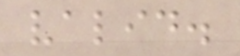valid.
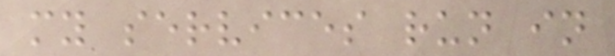my services run in
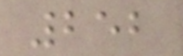252
